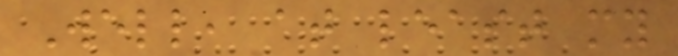Well, at least my
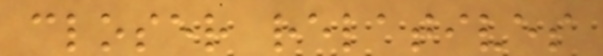closer relatives
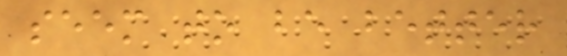seem to be better
